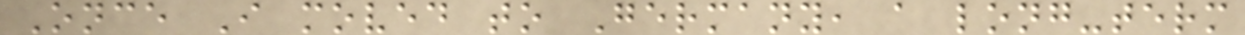Once I moved to Germany, a long-term
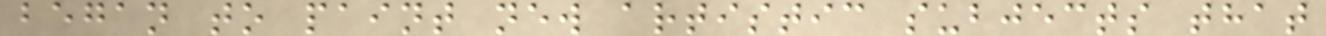began to paint new artistic subjects that
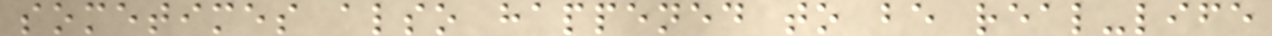sometimes also happened to be real-life
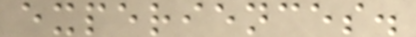experiences.
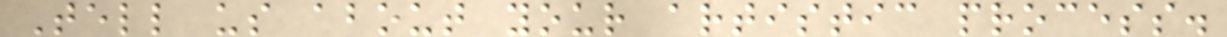Tell us about your artistic process.
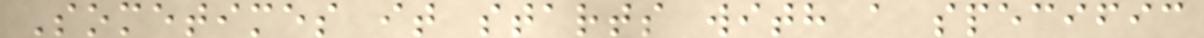Sometimes it starts with a specific
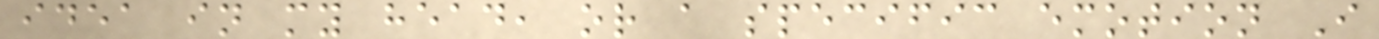idea in my head, or a specific emotion I
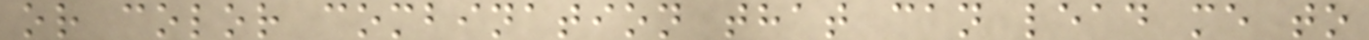or color combination that can lead me to
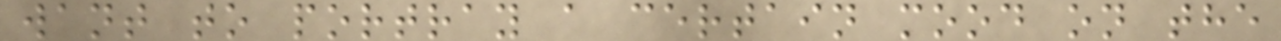want to portray a certain mood on the
